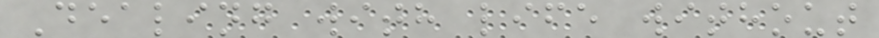Dealing with life without
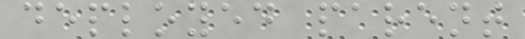deployed parent
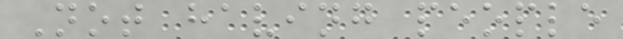Not having people
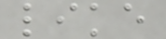like
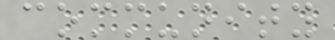community
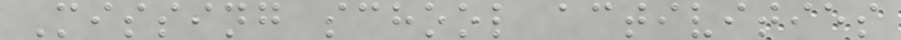Missing school activities
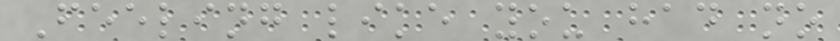Feeling like you had no
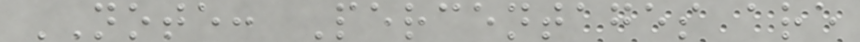NOTE: Percentages are
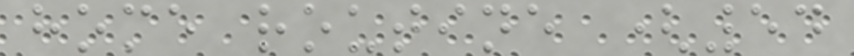home routine (54
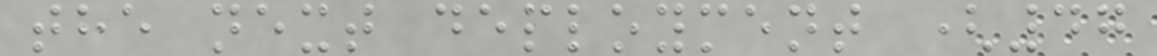the next deployment (47
